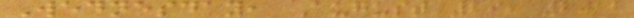Wednesday, August 29, 2012
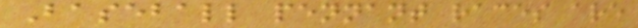Baseball pennant races are
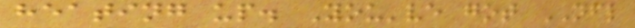heating up. You've got NFL
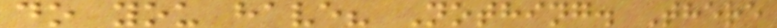do you have? Nothing. There
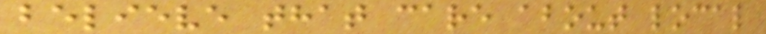believe that care about local
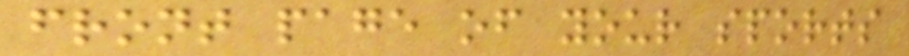front page of your sports
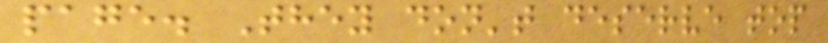page. They don't deserve top
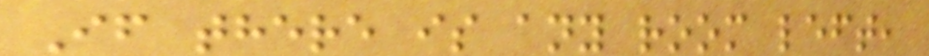If there is any room left,
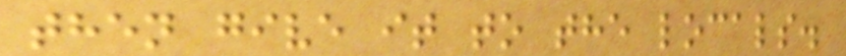then give it to the locals.
